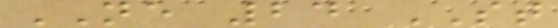NE 24 ST
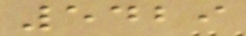5429
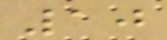10
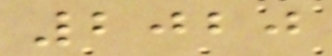2020
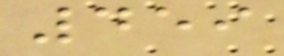459
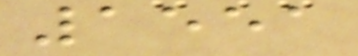1551
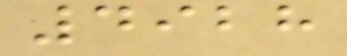4928
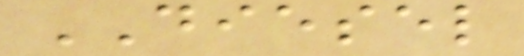DIESEL
